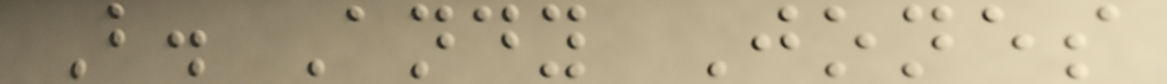B. Andy Jones
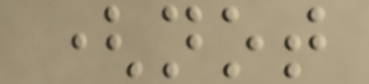(not
